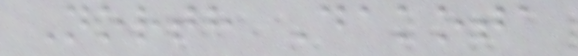North Dakota
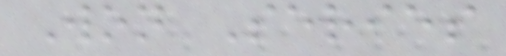Won Series
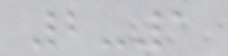2-1
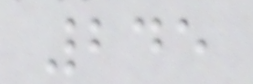245
